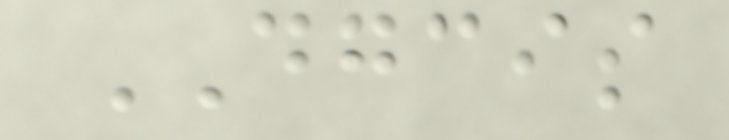DGCIS
